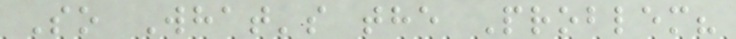So What's the Problem?
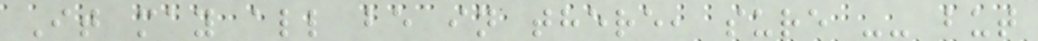It may all be in there, sure -- but
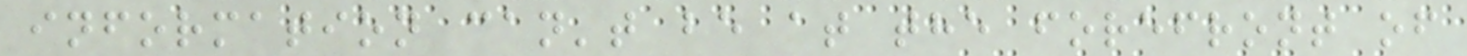information can't be at the forefront of
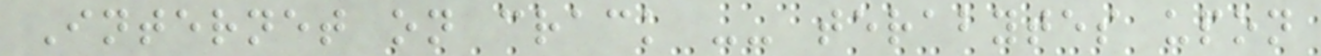Internet on crack -- terabytes upon
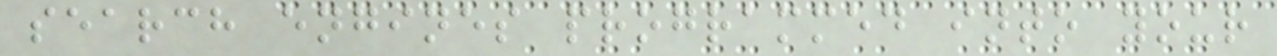search engines programmed into your
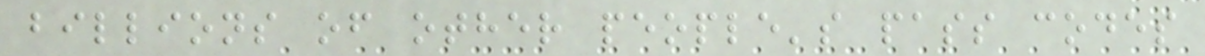billions of other people's pass codes
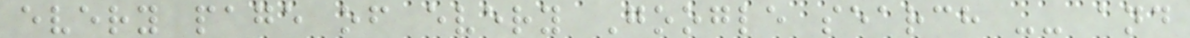every page of every Google search -- and
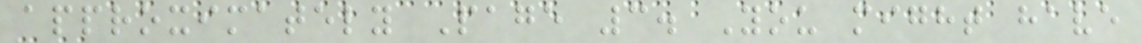approximately Page 3. You might have
